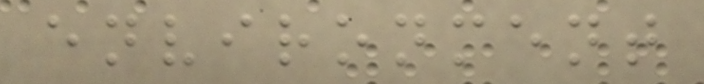environment
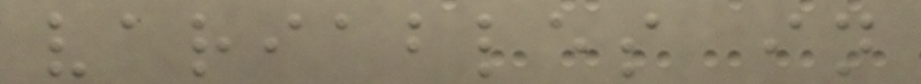variables in
